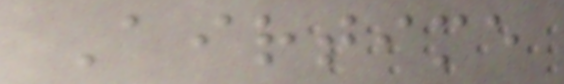Airtime
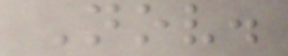Nov.
